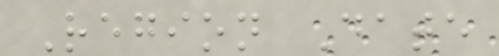Region Date
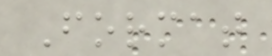Format
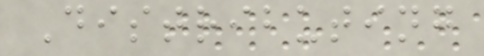Distributing
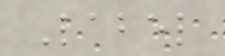Label
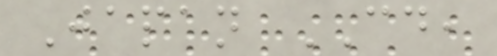Japan CD,
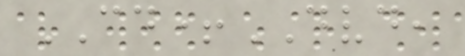CD+DVD,
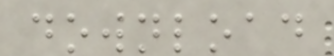download
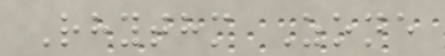Rhythm Zone
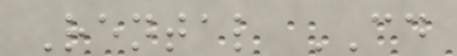Rental CD
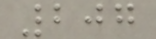207
